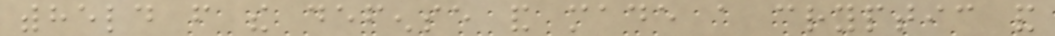withheld from the defense and made a cryptic and
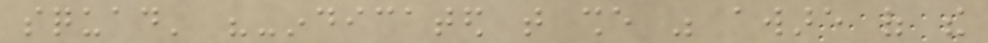squad' "-indicated that she was aware of the
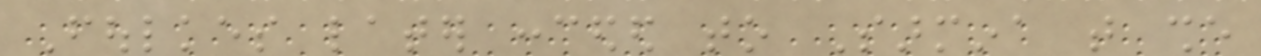Foulkes later conceded to Sarmina that she
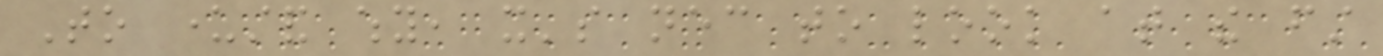To understand why, it's necessary to look at the first
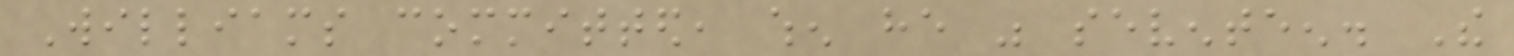Williams committed, when he was seventeen. The
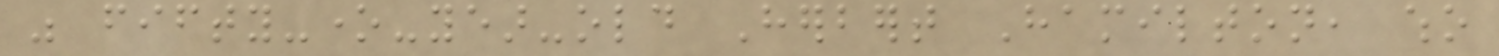was fifty-one-year-old Herbert Hamilton, who
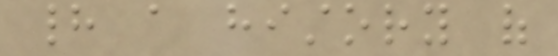had a history of
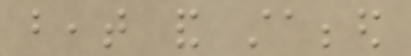beat and stabbed
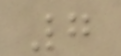7
